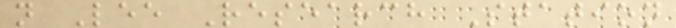n Lee Research Station
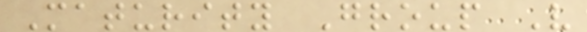Maturity Group V
